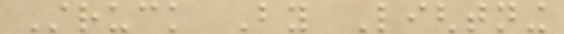Struck By Lightning
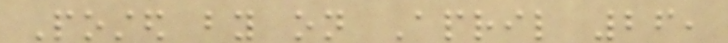Posted by on April 26,
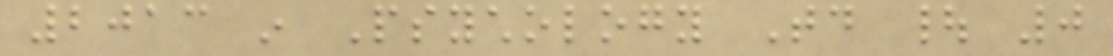2013 in Psychology Today | 0
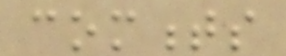comments
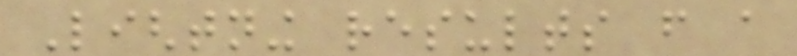Lightning results from a
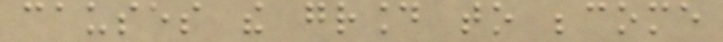causes the ground to become
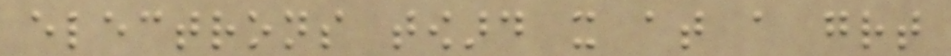electrons toward it at a great
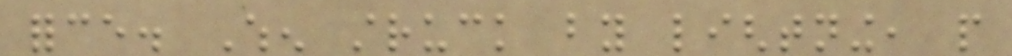force. When struck by lightning, people
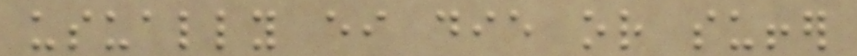usually either die or suffer
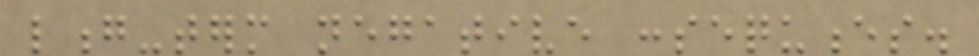long-term negative consequences.
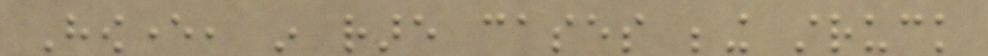However, in rare cases being struck
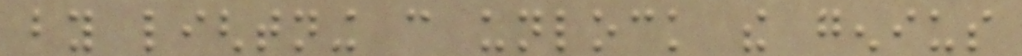by lightning can unlock the genius
